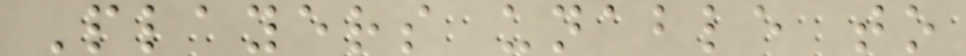Players unable to
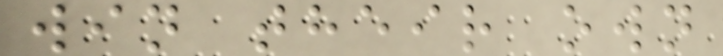win their own
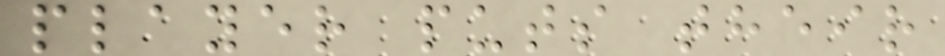player puts their
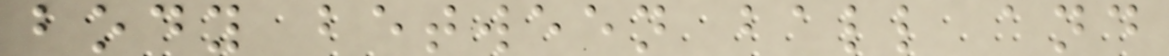body between ball and
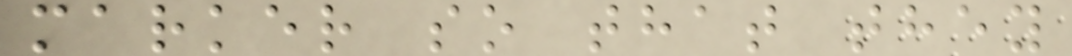marker so that they
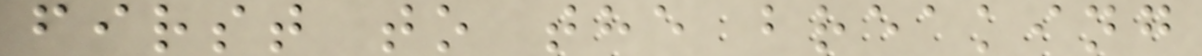first to the breaking
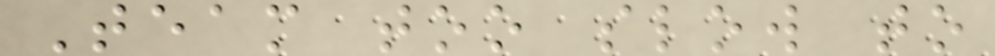Team too slow to
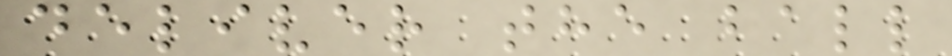deliver the ball
